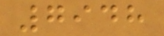7948
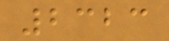2323
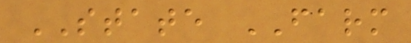STATE FARM
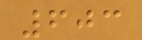603
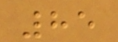85
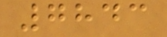7843
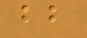bb
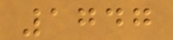1747
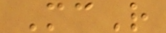McR
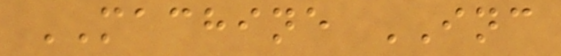MACHINE INC
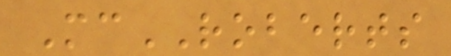McROBERTS
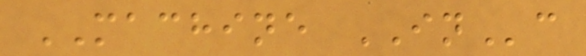MACHINE INc
